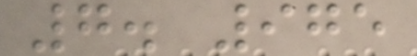7. 975
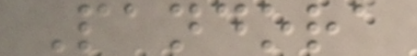Pandora
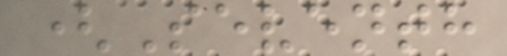(Seventh
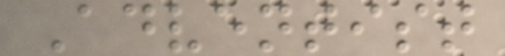Adventist
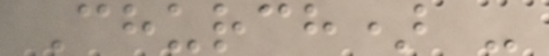Church) -
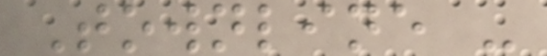Townline -
